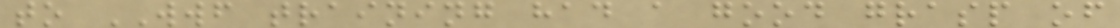to WWF training had a good grasp of
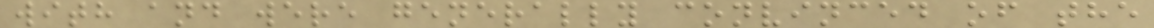with and were generally convinced of the
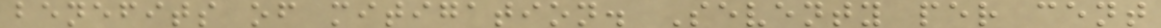benefits of mitigation. Seventy per cent
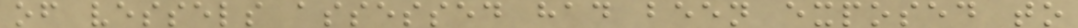of vessels assessed had been exposed to
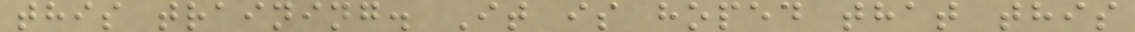this training. It is hoped that this
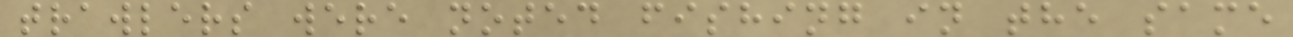trawlers were noted fishing in the same
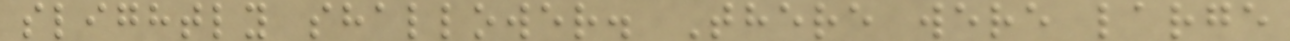slightly shallower. There were large
